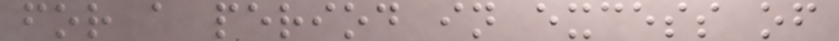for a period in excess of
